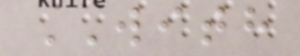WITH
